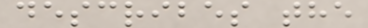describes the
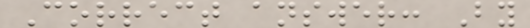Correct answer: By
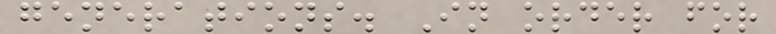generations. In order for
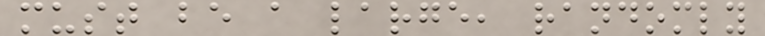must be a large, randomly
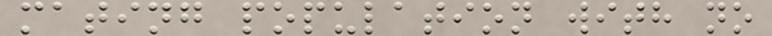mating population with no
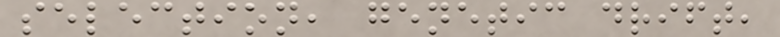selection, genetic drift,
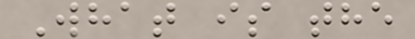What is the
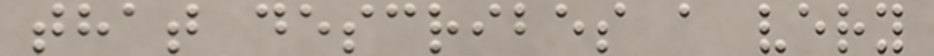that describes a very
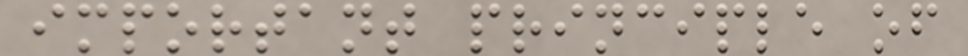important principle of
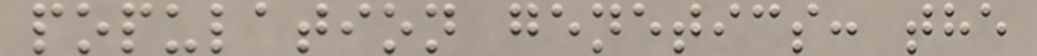population genetics: the
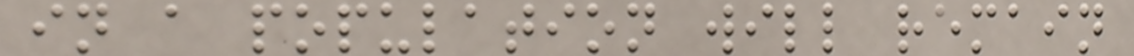in a population will remain
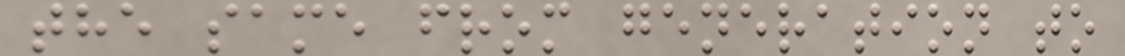the same from generation to
